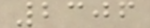2306
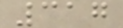317
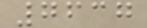7637
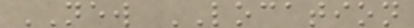NEW LOCATION
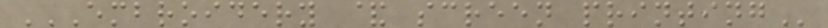EMBROIDERY & SCREEN PRINTING
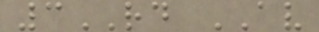3RD AV
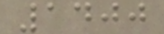1400
